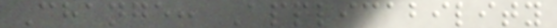Change: Applicability
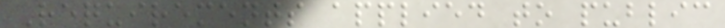Requirements applied to public
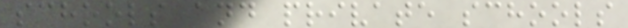schools and private schools
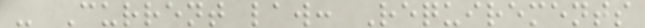- Current law: Requirements
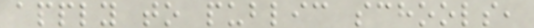apply to public schools,
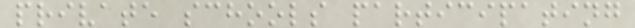private schools participating
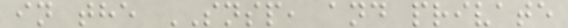in the SNSP, and private
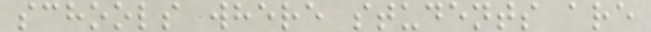schools where students are
